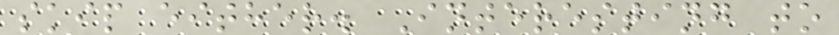skip either. Interesting to
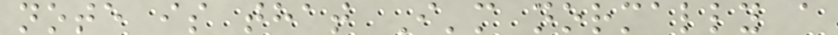note is that I'm normally a
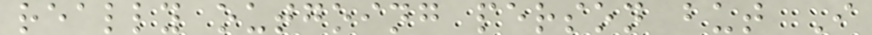really outgoing person but I
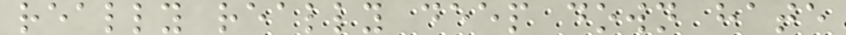really really deep down hate
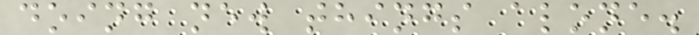doing new things alone.
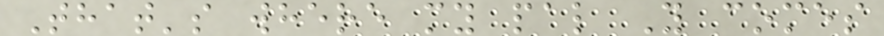That's where my pal Y comes
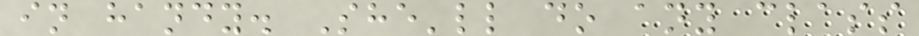in handy. She'll do any class
